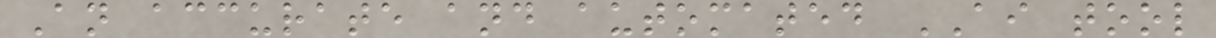An accurate and automated AI tool
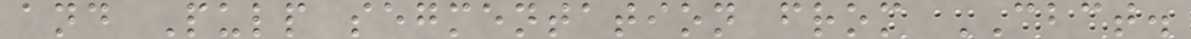and Pulp segmentation from CBCT.
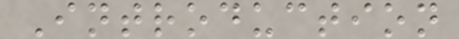Introduction
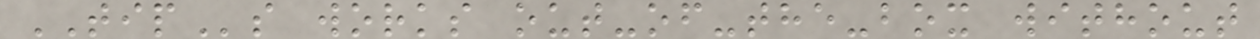TIPs works out-of-the-box without
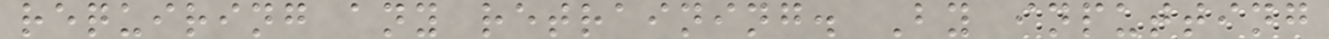requiring any retraining. By inputting
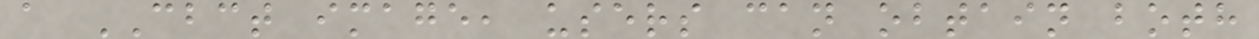a CBCT image, users can obtain both
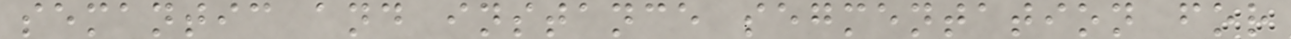semantic and instance segmentation for
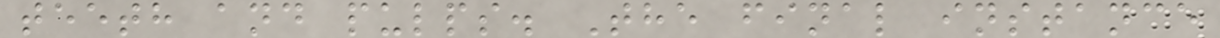teeth and pulps. The final instance
